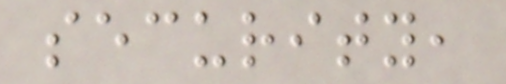security,
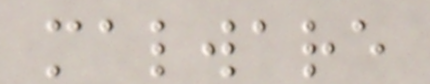malware
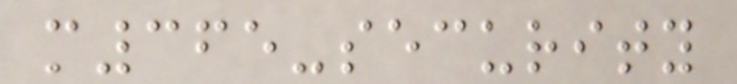m365-security
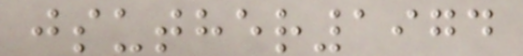jsuther1974
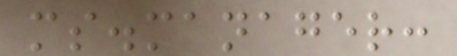ms.manager:
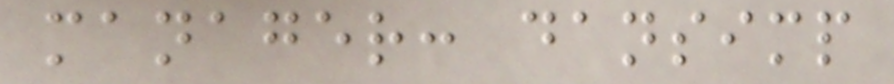manager: dansimp
